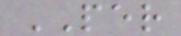PER
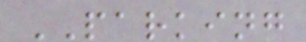PARKING
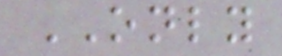ONLY
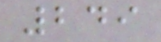249
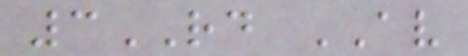3RD AV
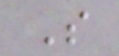S
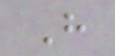H
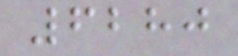6280
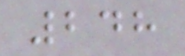248
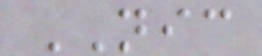NIC
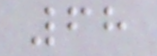68
